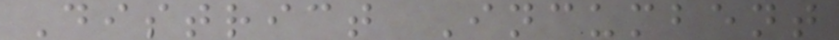District Incumbent
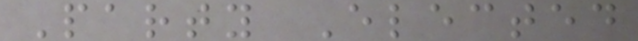Party Elected
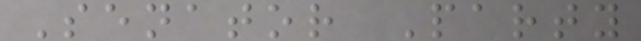Senator Party
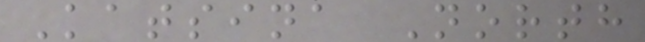Katsina North
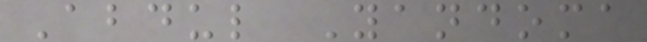Abdul Yandoma
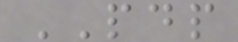PDP
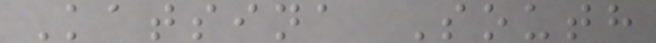Katsina South
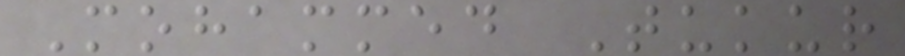Mohammed Tukur
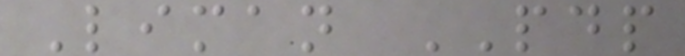Liman PDP
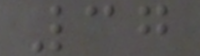37
